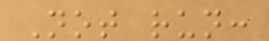Not run:
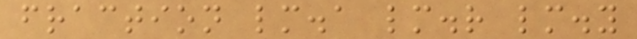fraction lm.a lm.r lm.y
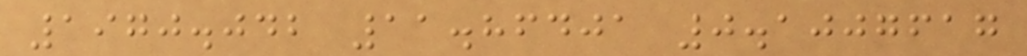1970.042 11.86401 0.1007617
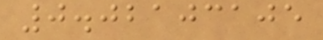0.02103105
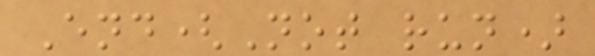End(Not run)
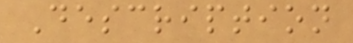Description
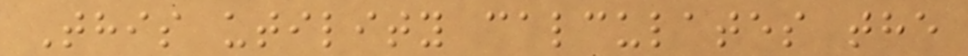This utility calculates the
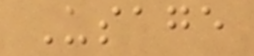Usage
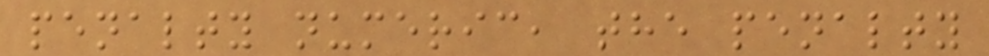penalty numeric, the penalty
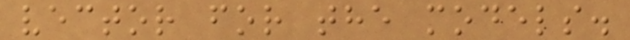vector for the models.
